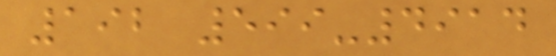192 599-4914
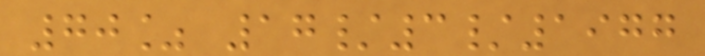70% 17/3/1977
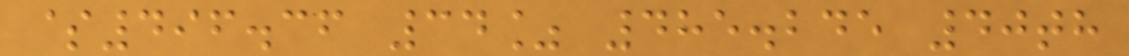$496.36 34% 485.245 40th
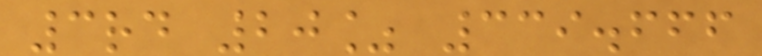3rd 20% 339.666
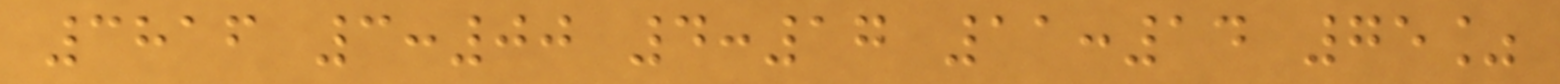3816 3:00 4:17 11:14 75%
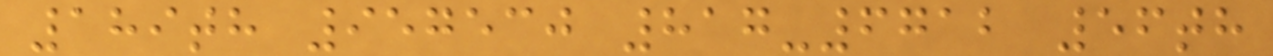189th 957530 817-6712 56th
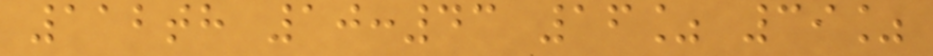112th 10:43 16% 39%
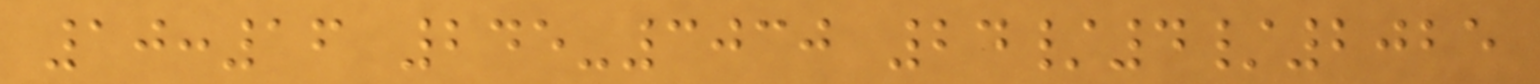10:16 245-3030 24/4/2025
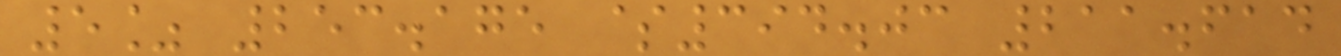5% 253.175 $394.03 211.614
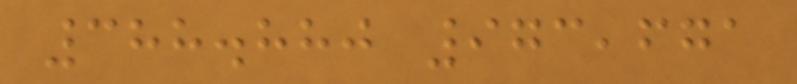388.880 973,671
